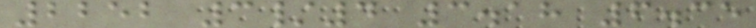2252 3/4 3.18 6.35
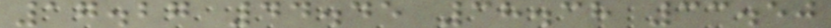17.27 44.45 38.38 33.50
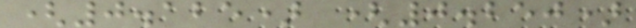(0.125) (0.250)
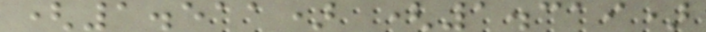(1.511) (1.319)
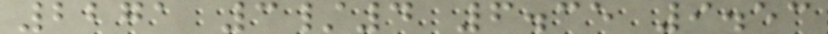2271 3/4 6.35 9.53
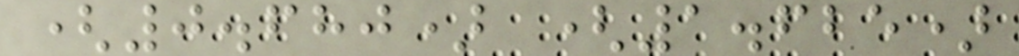(0.680) (1.625)
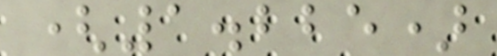(1.225)
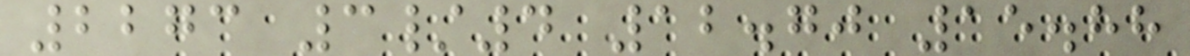2273 3/4 12.70 15.88
